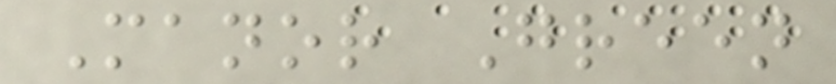Manor Green
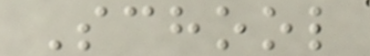School
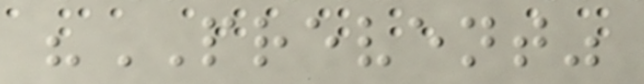"PREVENT"
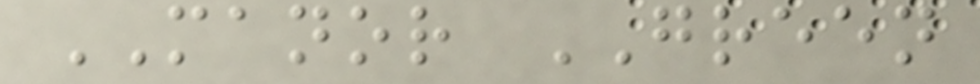MANOR GREEN
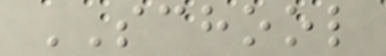SCHOOL
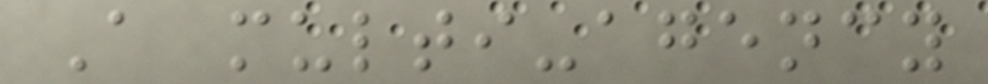A multi-agency
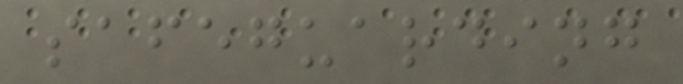safeguarding
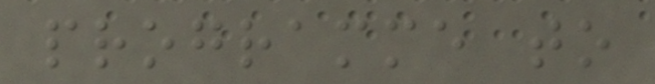programme to
